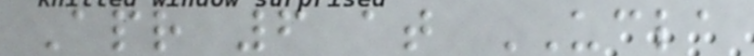Apr 6 at UCLA
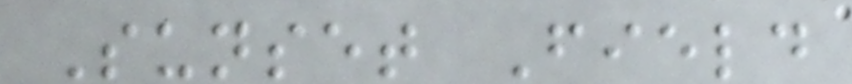Sunset Field
